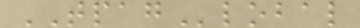TPAGlobal
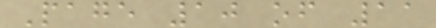Page 10 of 11
